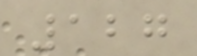127
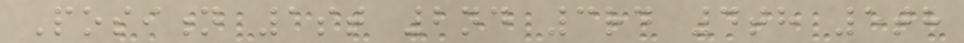Position 1st 2nd 3rd 4th 5th
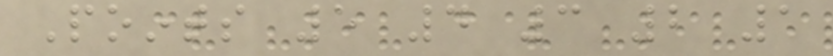Points 5 4 3 2 1
